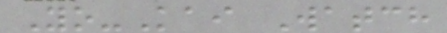Yo-Kai Watch
